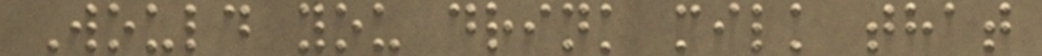Would you drink milk that
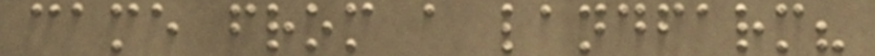came from a landfarm?
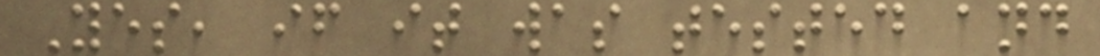Yes, if it was tested and
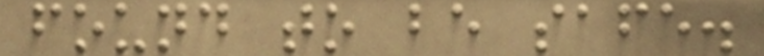found to be safe.
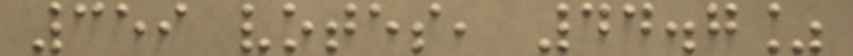359 votes, 44.7%
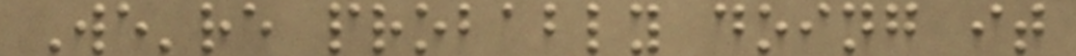We're probably doing it
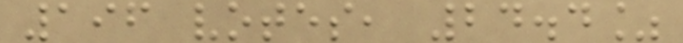196 votes, 24.4%
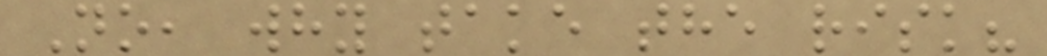No, why take the risk?
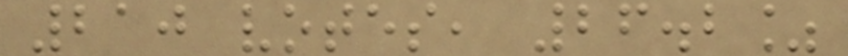210 votes, 26.2%
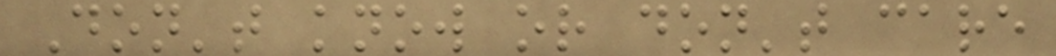Don't know or don't care
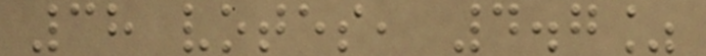38 votes, 4.7%
